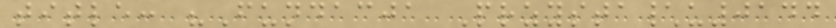title: "Fundacja Przysta\u0144
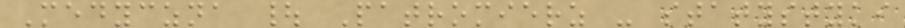Medyczna | Patromierz - statystyki
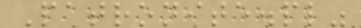Patronite.pl"
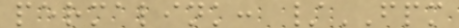permalink: /FPM
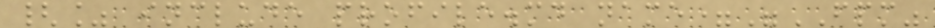{% include profile.md name="FPM"
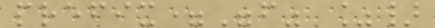prefix="f" %}
